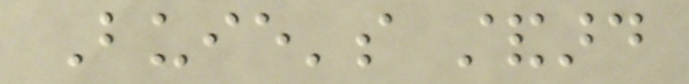Buie's standard
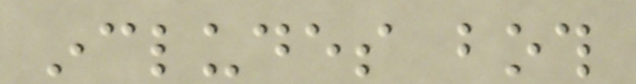includes both
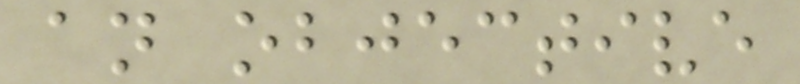an objective
